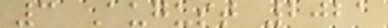3 August 2021
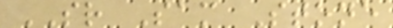SR Sam Stone
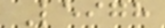Leigh
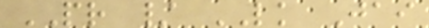PR / LK Jai
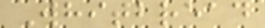Whitbread
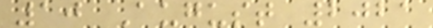10 August 2021
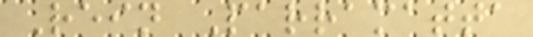Rein Parramatta
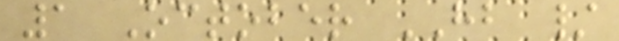1 October HB /
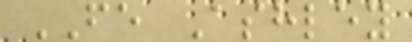FE Ashley
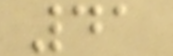41
